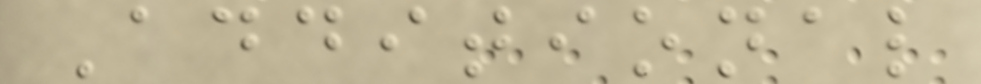Additional
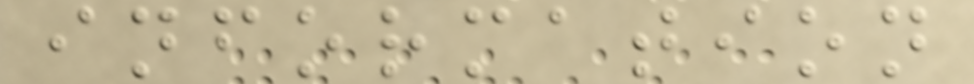information
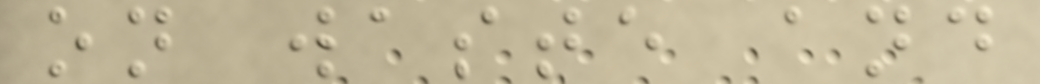on waste and
